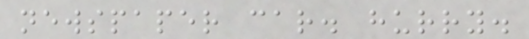newspaper car. hurry.
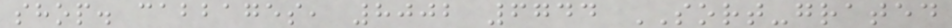shop. cabbages, 8002 6744 SORT-grated
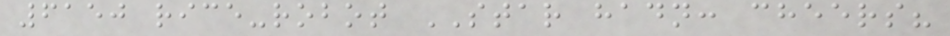6150 rice-robot STAR hadn: cheers?
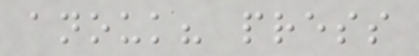anouk? press
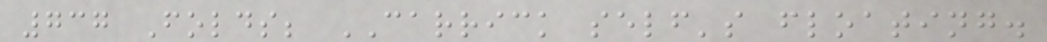737 Folds; CARRICK self's floating.
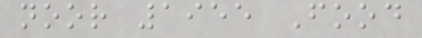noor 1955 Food
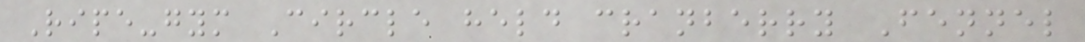Ripe-gym Circle held cranberry Fennel
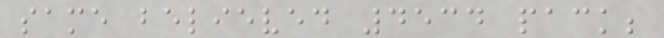same believed 4534 pack;
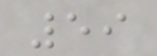59
